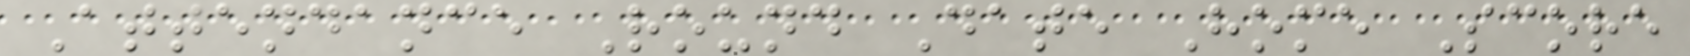Attendance Round Date Home Score
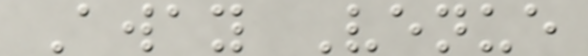Away Venue
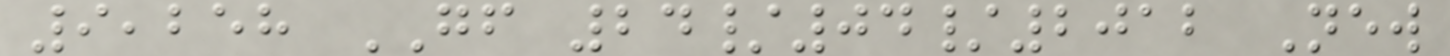9,258 GF 24/04/2012 New
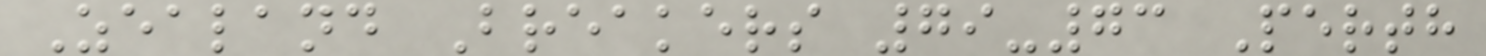Zealand Breakers 79-73 Perth
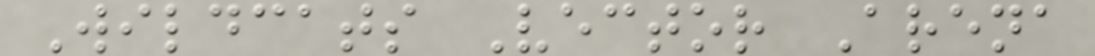Wildcats Vector Arena
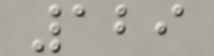129
